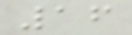16
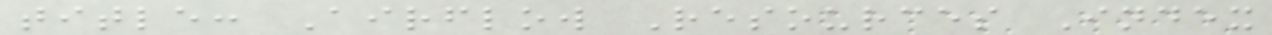title: Airflow Resources Index
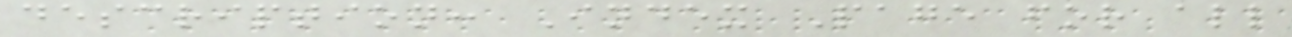description: Index Page for all
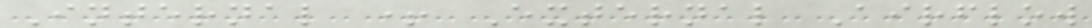Internal + External Airflow
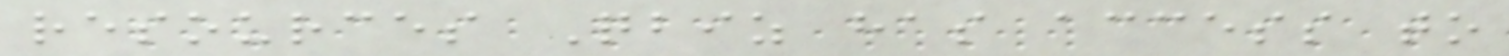resources Qbiz has access to
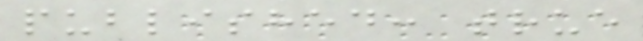published: true
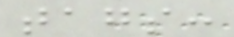tags:
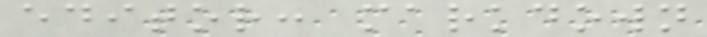editor: markdown
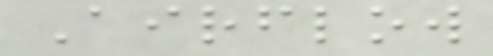Airflow
